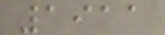1911
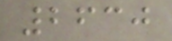2630
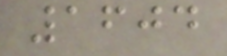1604
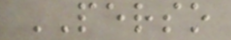PERSO
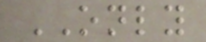ONLY
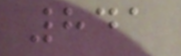841
